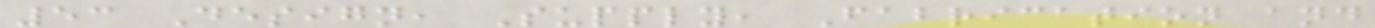53 Design, Supply, Fabrication and
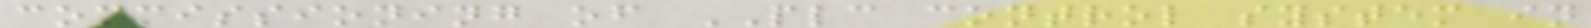commissioning of PLC control system in
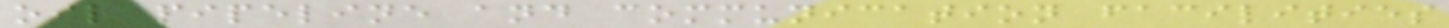oil pipeline and communication facilities
